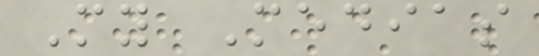My Medias
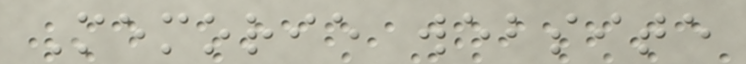Memorie website
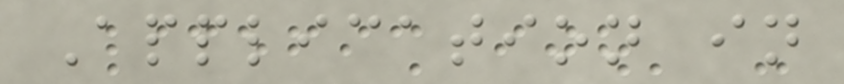Application in
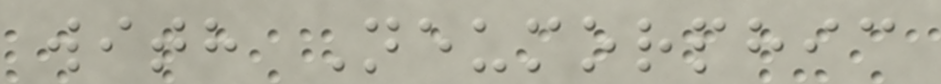with Neumorphic
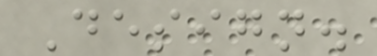Design.
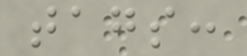tags:
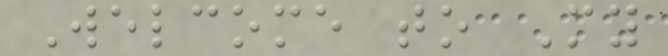Welcome to My
